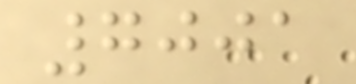7001
